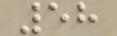58
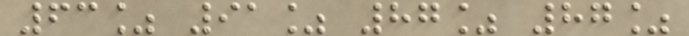63% 91% 87% 87%
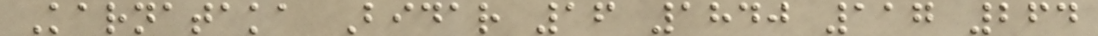Karnataka Bidar 16 1840 117 264
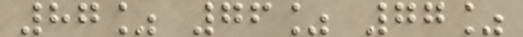87% 76% 77%
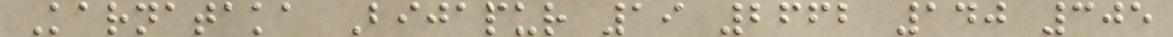Karnataka Bijapur 19 2662 140 305
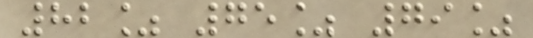82% 75% 79%
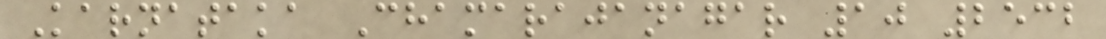Karnataka Chamarajanagar 10 2532
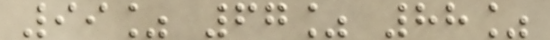99% 67% 88%
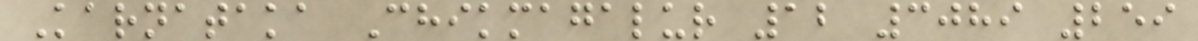Karnataka Chikmagalur 12 3089 259
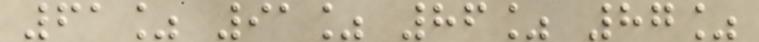61% 91% 86% 87%
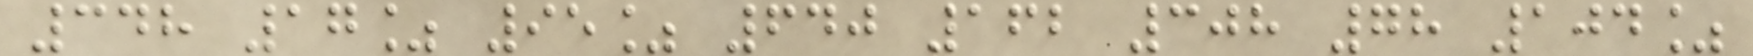348 17% 95% 640 162 308 78 104%
